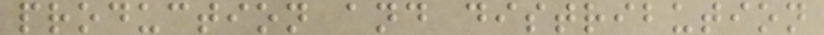production and distribution
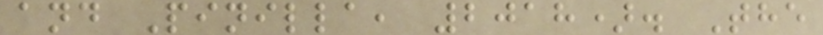and Pinilla, 2018). The
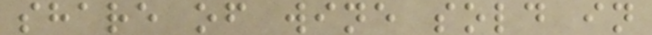share of wine sold in
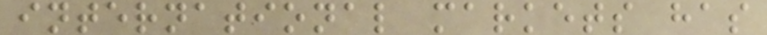international markets has
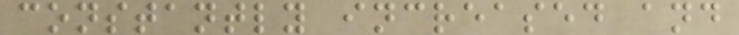constantly increased and
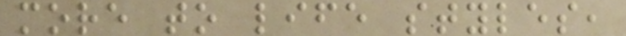more to life styles,
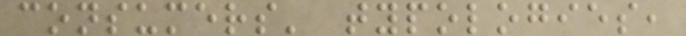consumers' typologies,
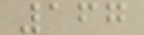167
